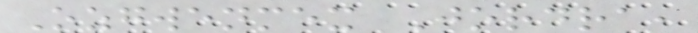Ozgwenmex Jordra,
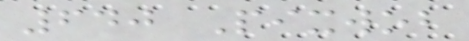640 Pixwob
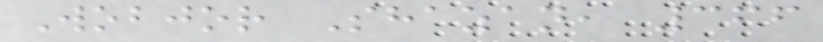Wobjor Shazan, 366
